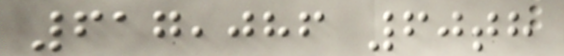617,086 60th
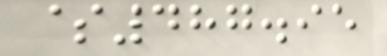$487.95
